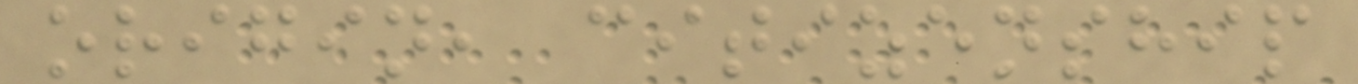origin, citizenship
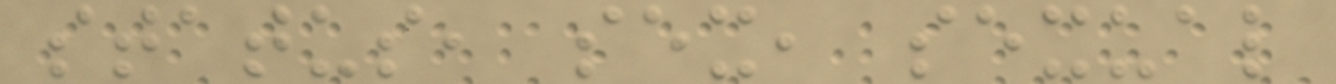status, sex, sexual
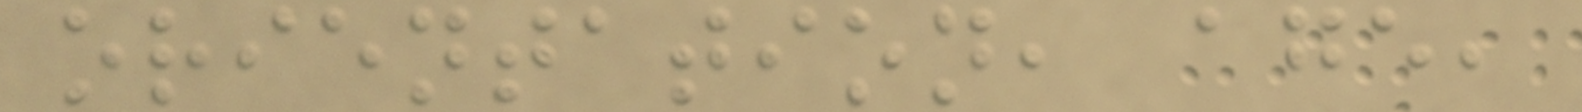orientation, age,
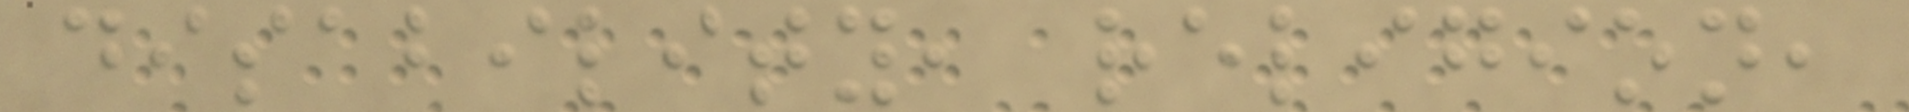disability, religion,
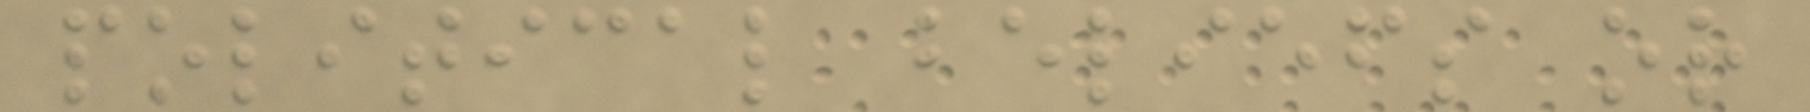political beliefs or
